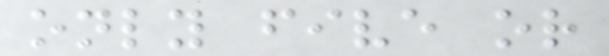only five or
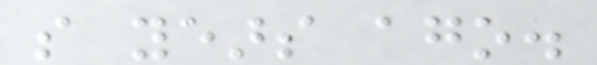so years ago.
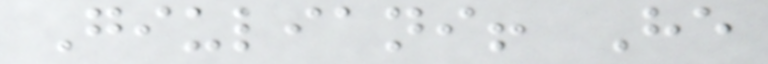Giuliani! He
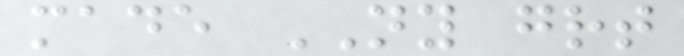made NY great
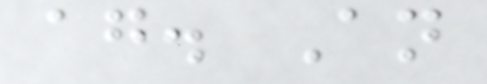again. An
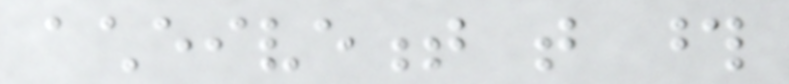acheivement that those
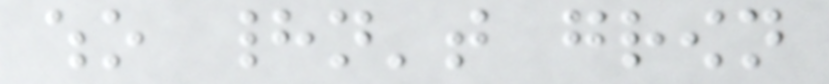who hadn't grown
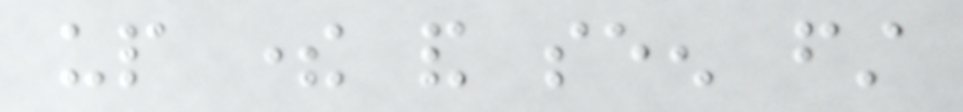up there and seen first
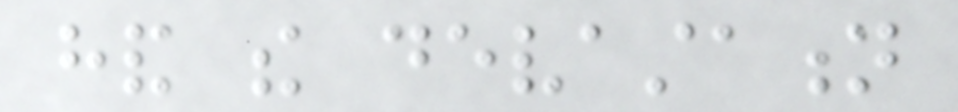hand the devastation
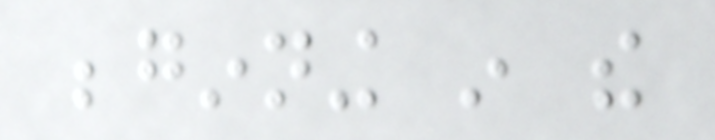beginning in the
